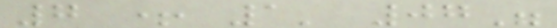7 + 1' 07"
